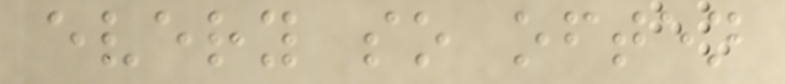every so often
